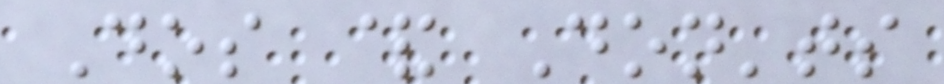Dos & Don'ts
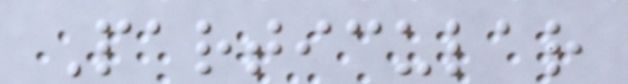Particular
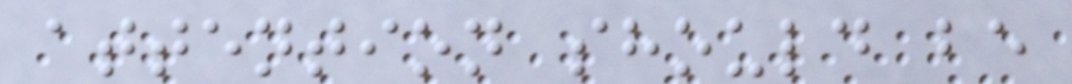attention should be
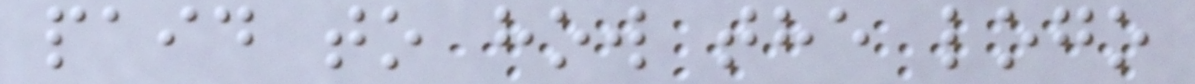paid to how the logo
